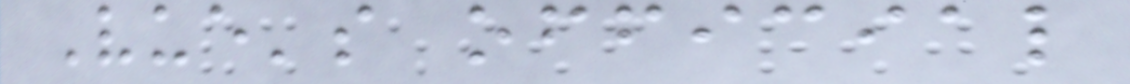Vue's official
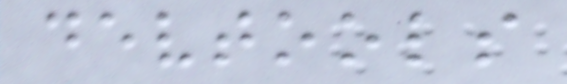devtools
